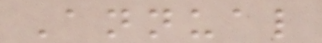Annual
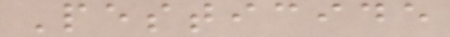Pesticide
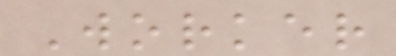Worker
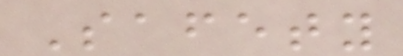Safety
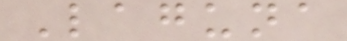Laguna
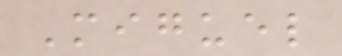Miguel
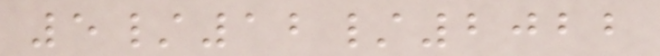5/12/2022
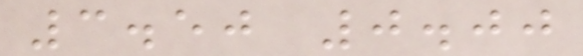3.50 0.00
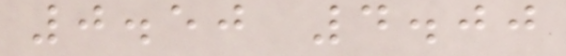0.50 4.00
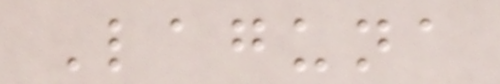Laguna
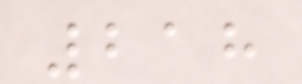218
